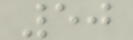50
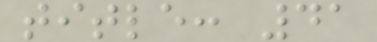title: 41
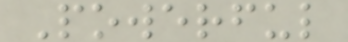Powerful
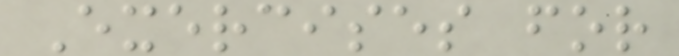Exercises for
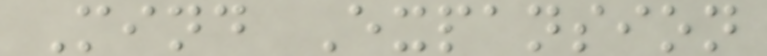Mind Expansion
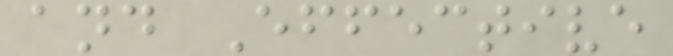and Effective
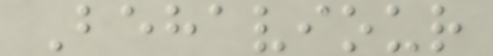Behaviour
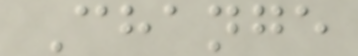Change
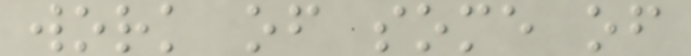work of some of
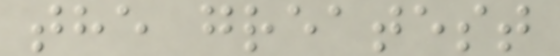the greatest
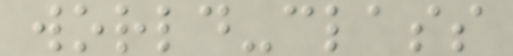world-class
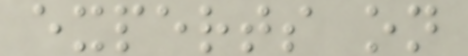experts on
